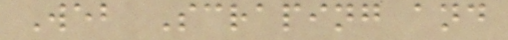Web Scraping and
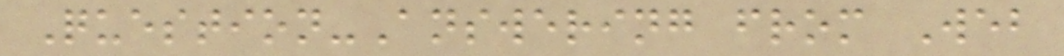Question-Answering from Web
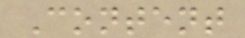Content
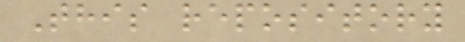This repository
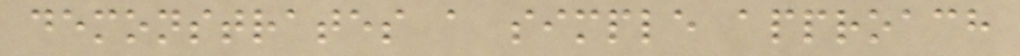demonstrates a simple approach
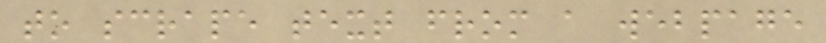to scrape text from a webpage
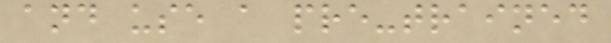and use a pre-trained
